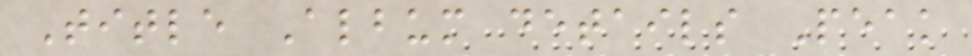Title Album details Peak
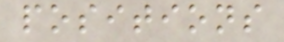positions
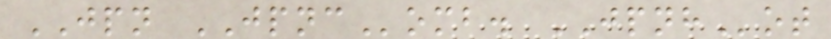JPN JPNComb. JPNHot
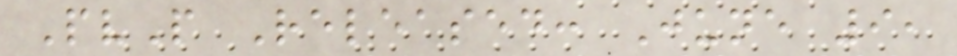PvP Released: June 9,
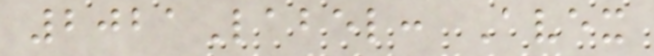2021Label: Avex
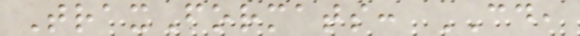TraxFormats: CD,
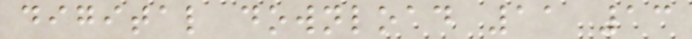digital download 11 13
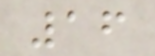16
